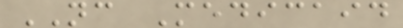NC Medicaid
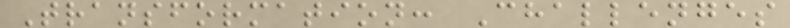Transformation: Challenges
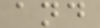and
